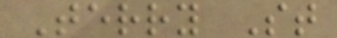Terry St
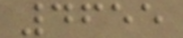4655
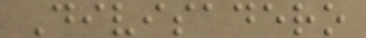Divisadero
